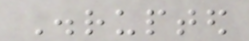Disrupted
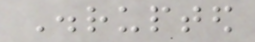Disrupted
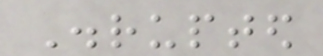Disrupted
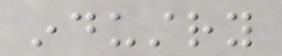industry
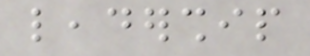leadership
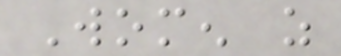Women as
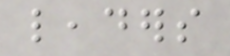leaders
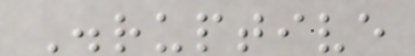Disruptive
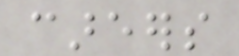careers
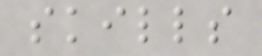skills
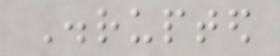Disrupted
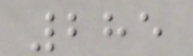285
